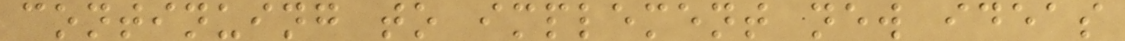continuing to implement new ideas
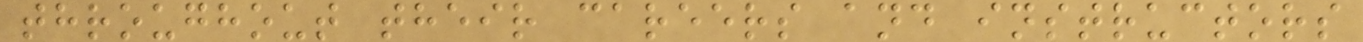throughout their careers and instructors
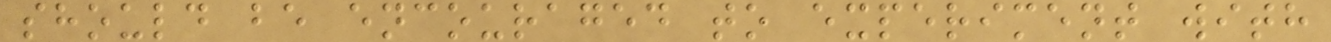should be encouraged to experiment with
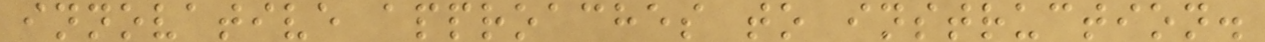innovative approaches to instruction.
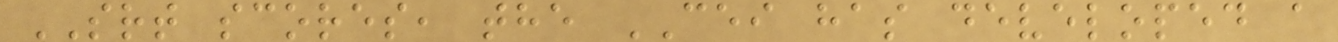SRT scores, the CEI has developed a
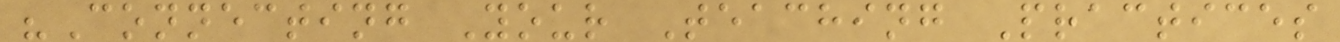"Connecting Your Teaching Practices
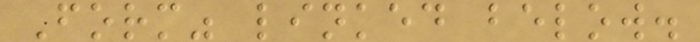Form" linked below.
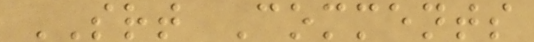SRT Comments
